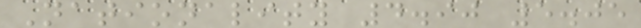Nationality 4.90 5.05
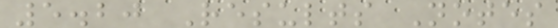5.20 Results Notes
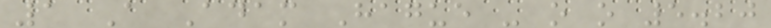1 A Adam Hague - o o 5.20
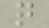q
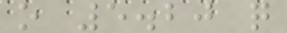o 5.20 q
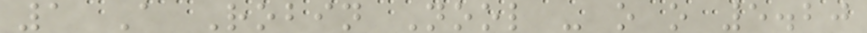1 A Robin Nool - o o 5.20
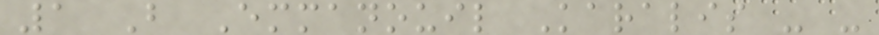1 B Emmanouil Karalis - -
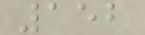152
